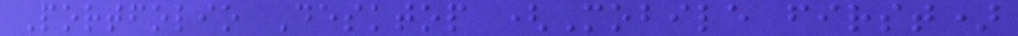Portfolio Desktop (Mobile first)
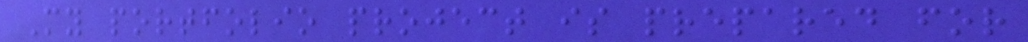My portfolio project is prepared for
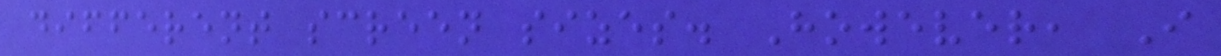different screen sizes. However, I
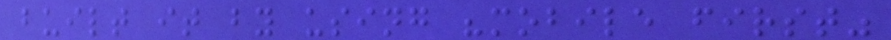built it by using "mobile first"
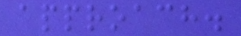approach.
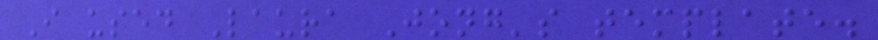I used Laura Jong's template.
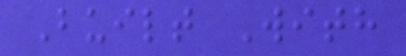Built With
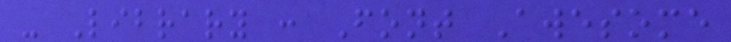- Library : Font Awesome
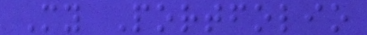My Portfolio
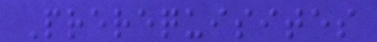Prerequisites
